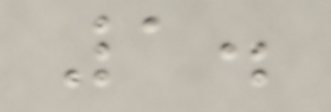1.
